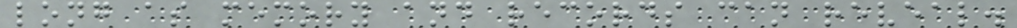long as memory and records can reveal.
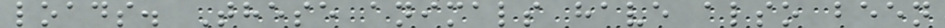loads. These animals have also been
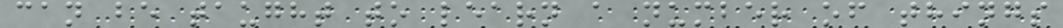can be taught to learn a number of things
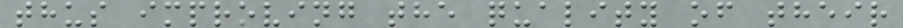thus improving the quality of their
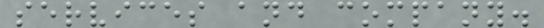services and company.
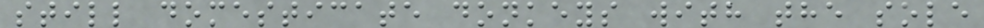still domesticate donkeys with the sole
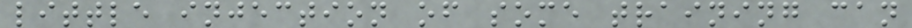little injection of some training can
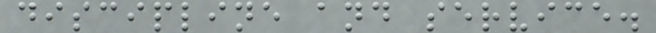discipline and service.
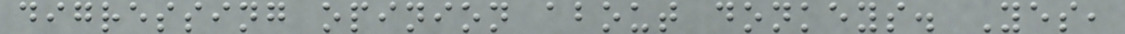digressing opinion about donkeys. Yes,
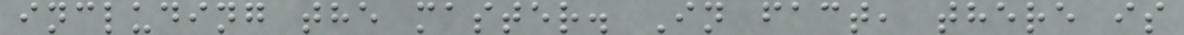including the master. In fact, there is
